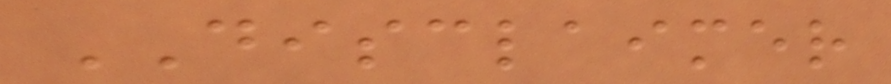DISCLAIMER
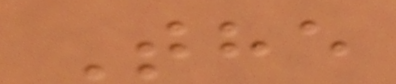The
